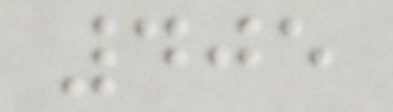405
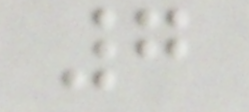7
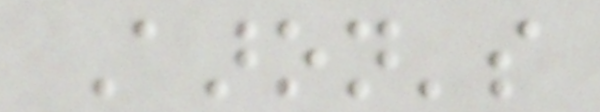Aaron's
